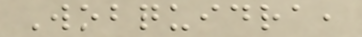Wobquidra,
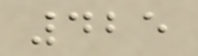425
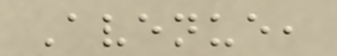Avenue,
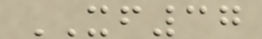XF37
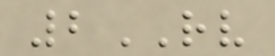2RV
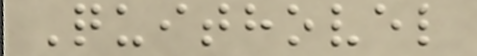Quithovel
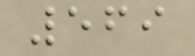569
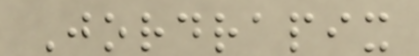Jordrapix
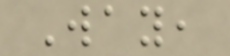Way,
